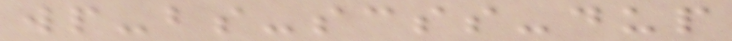wp-bs-scss-dup
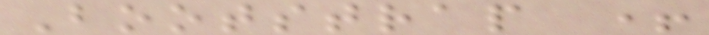Bootstrap +
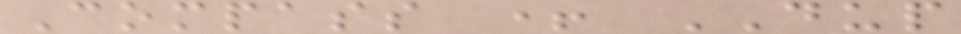Compass + DUP
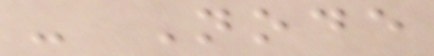- Node
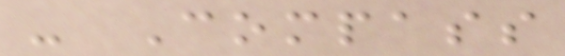- Compass
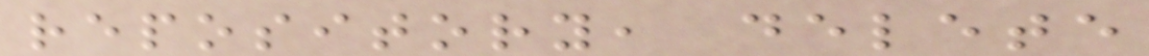repository, delete
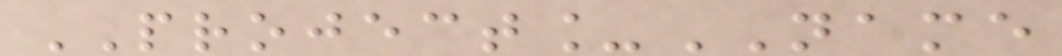PROJECT_NAME
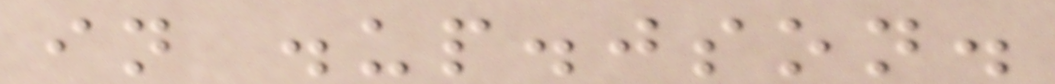in .up.json.
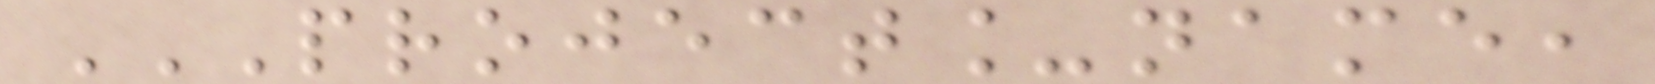PROJECT_NAME,
